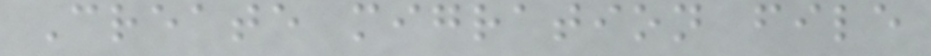Create migration file
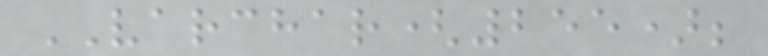VARCHAR(255);
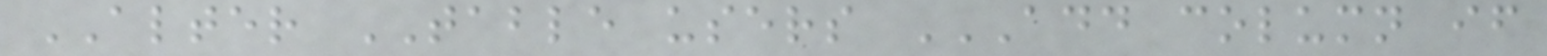ALTER TABLE users ADD COLUMN IF
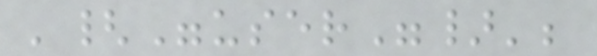'{"user"}';
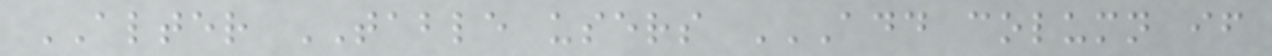ALTER TABLE users ADD COLUMN IF
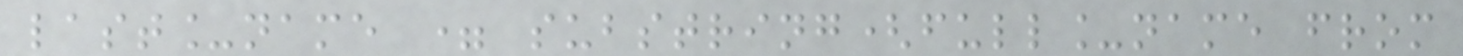last_name = substring(full_name from
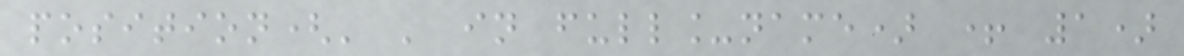position(' ' in full_name) + 1)
